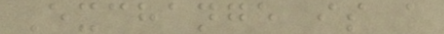Exchange is a
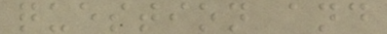question and
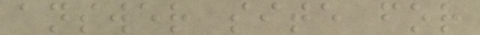answer site for
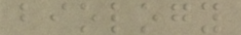biology
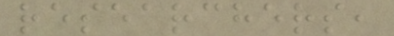researchers,
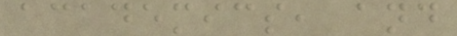academics, and
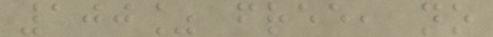100% free, no
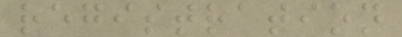registration
